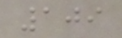109
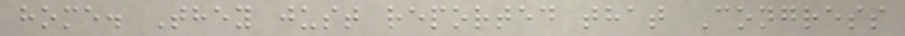home. They just reported that Congress
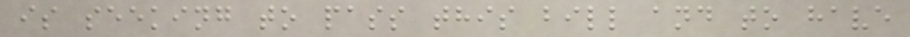is seeking to pass this bill and to have
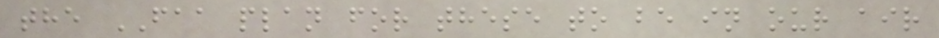the FAA plan for these to be in our air
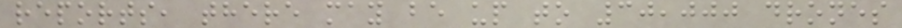reports, there may be up to 30,000 drones
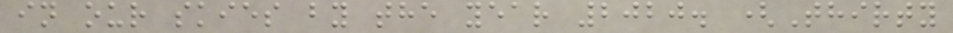in our skies by the year 2020. (Thirty
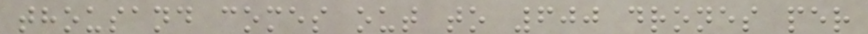thousand comes out to 600 drones per
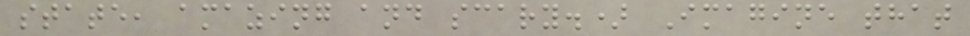state, amazing and scary.) Imagine that
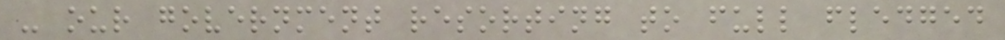- our government resorting to full fledged
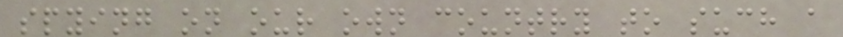spying on our own country to such a
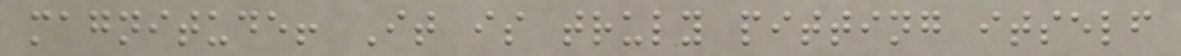magnitude! It is truly pitting itself
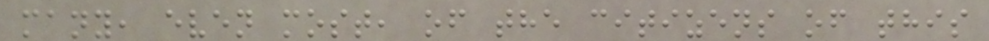many, even most, of the citizens of this
